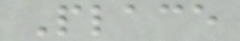Place
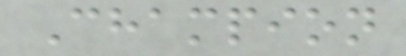Champion
